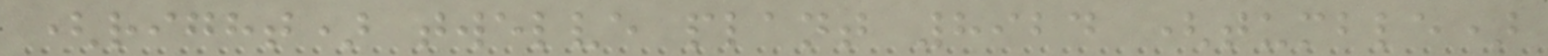(right) twelve plant 8924 (tumble)
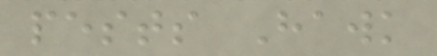pests Hawk
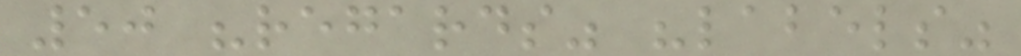50 "regards" "labels"
